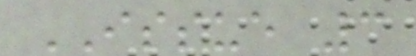ISSUE 3
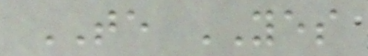TE YES
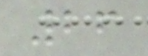26
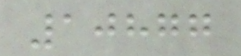10877
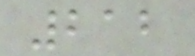212
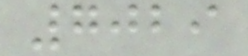7029
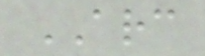ARC
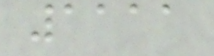1111
